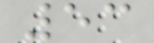53
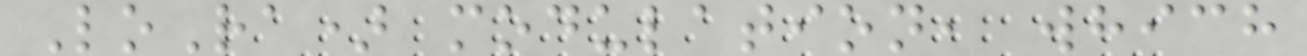LoRa) modulation, which
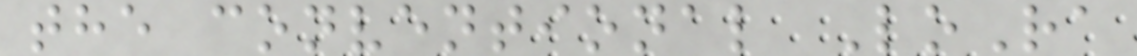the conventional LoRa
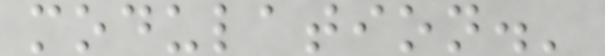modulation.'
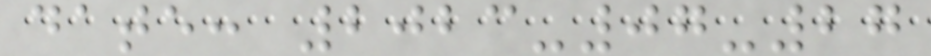date: 2023-07-27
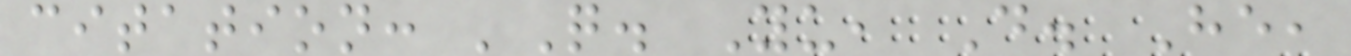citation: 'Q. Yu, D. He,
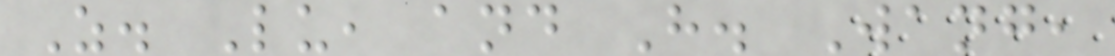Z. Lu, and H. Wang,
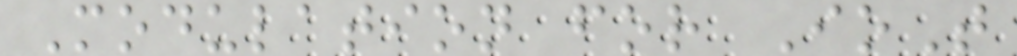Modulation for IoT
